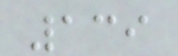139
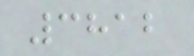3812
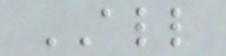ALL
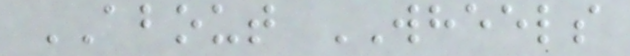ABOUT WHEELS
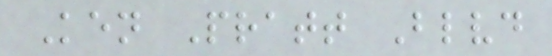Ken Pratt Blvd
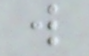w
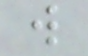w
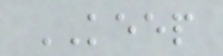KEEP
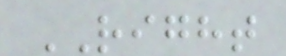RIGHT
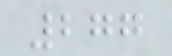277
